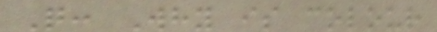Q: Why is colour
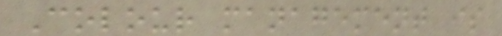Colour management is
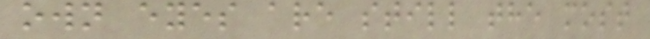own eyes are still the most
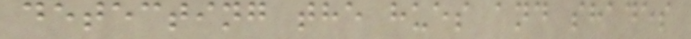detecting the hues and shades
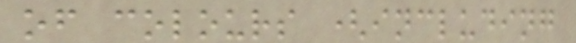of colours (including
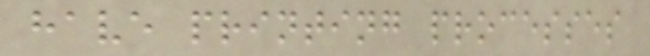have printing processes
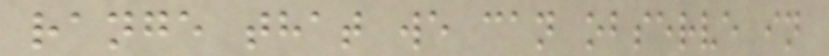range that we can observe in
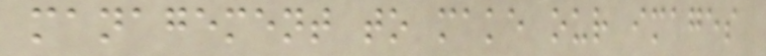management to make our images
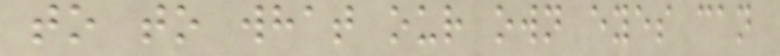to to what our own eyes can
